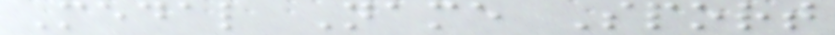Medal Name Sport
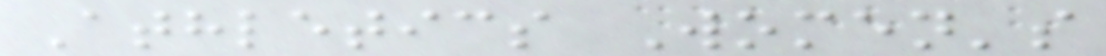Athletics Women's
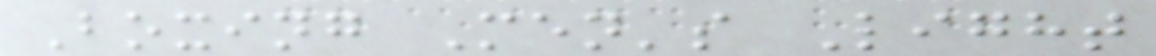Boxing Men's Light
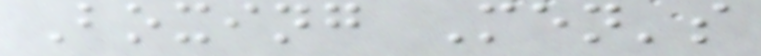Boxing Men's
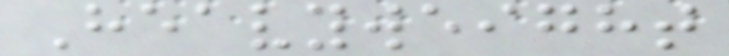Heavyweight
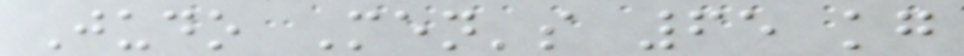Judo Men's 65 kg
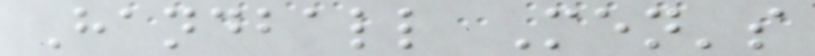Handball Men's
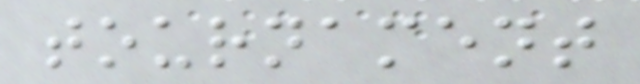tournament
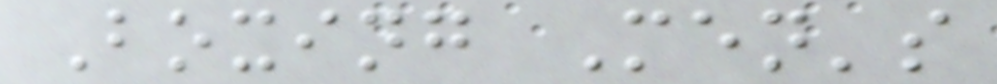Boxing Men's
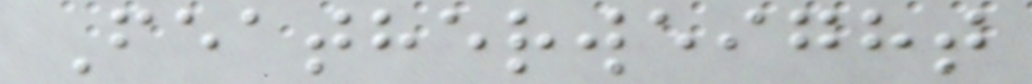Featherweight
